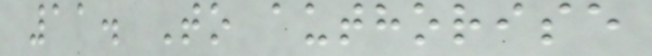11. To authorise
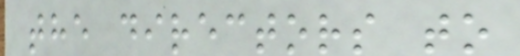the directors to
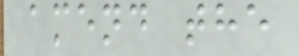amend the
